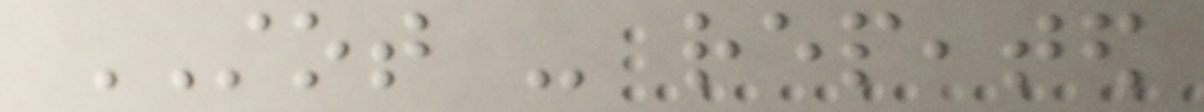STOT - repeated
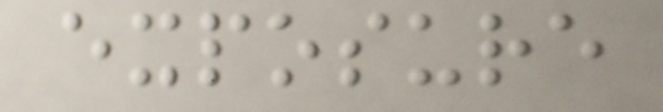exposure
